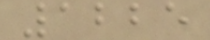1225
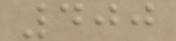400
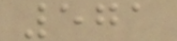571
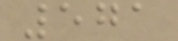571
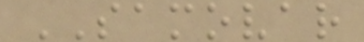SAMOVAR
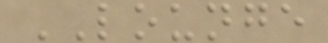LOUNGE
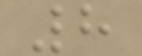8
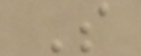S
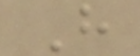H
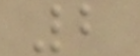2
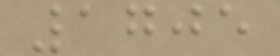1705
